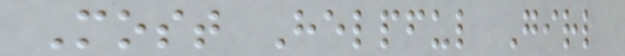Most Helpful Girl
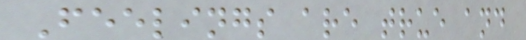Feelings are true and
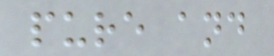pure and
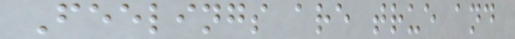Feelings are true and
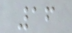16
